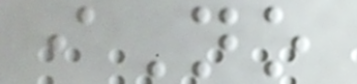iNo
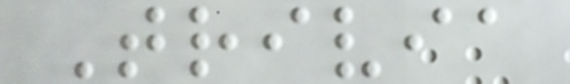Trivia
